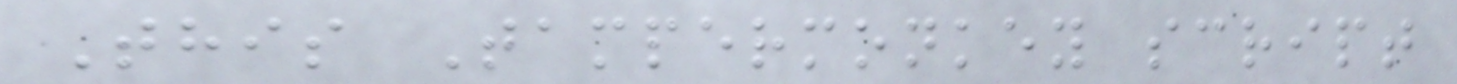This Tampermonkey script
